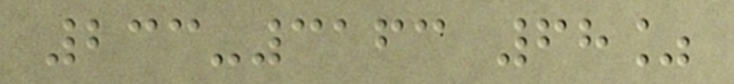233-3163 68%
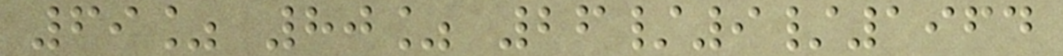69% 80% 26/9/1964
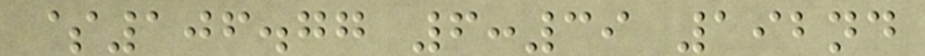$106.77 6:39 192nd
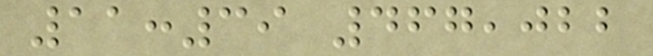11:39 467,022
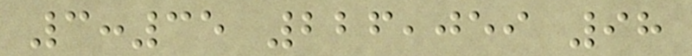3:35 226,059 98
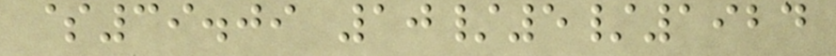$39.09 10/5/1924
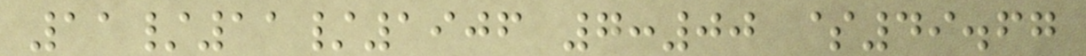11/11/1906 7:00 $49.67
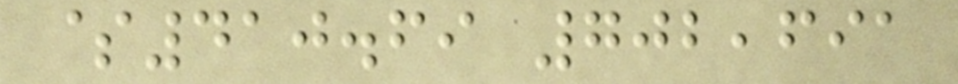$410.69 702,691
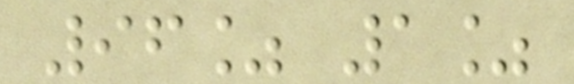96% 1%
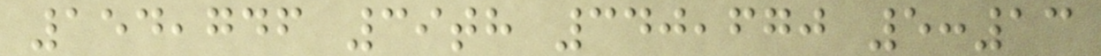154,746 39th 340,670 5:13
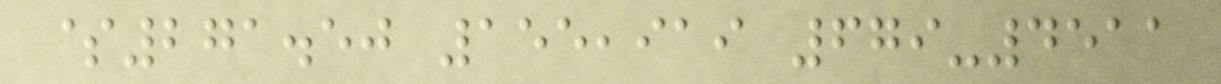$271.50 155,919 679-4511
